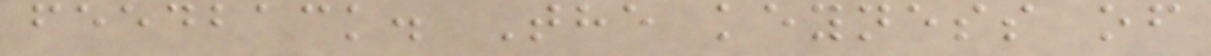feedback. The keyness of
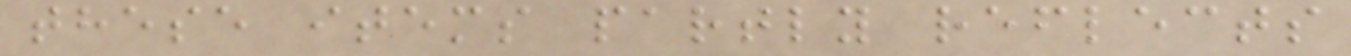these items partly reflects
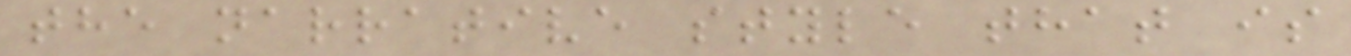the narrative style that is
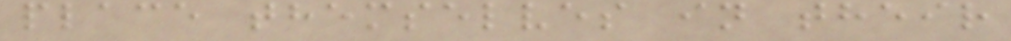place themselves in their
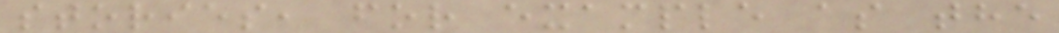stories, for example as the
